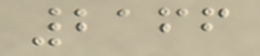2166
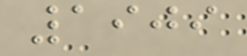1909
